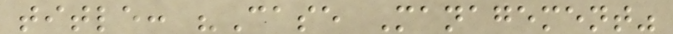title: "Case Management"
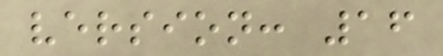version: 16
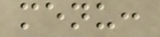menu:
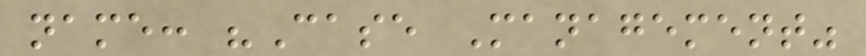name: "Case Management"
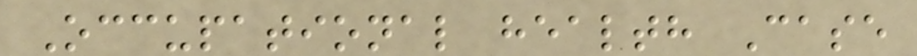Occupational health Case
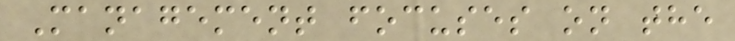Management focuses on the
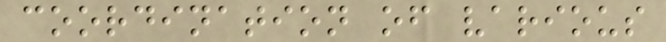coordination of various
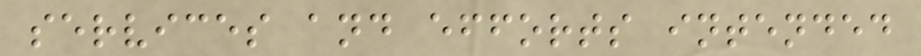services and efforts intended
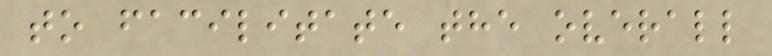to facilitate the overall
